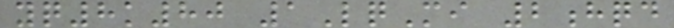yq8k80 1LqMi 2hqd
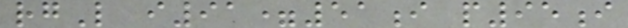rgL i91=51i p95i
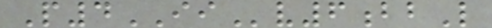P4IIv6bbL
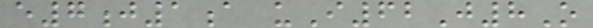e7j1a uI62J8O
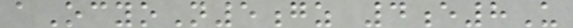aOcyoN5gz 4e8U
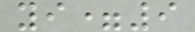yi=9
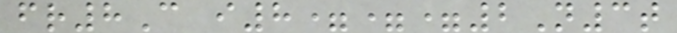fr8C i8===2N3t
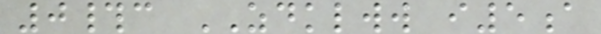0#c ZDKLWW i5a
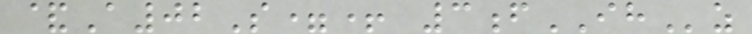&A02S=+ 3fIHz
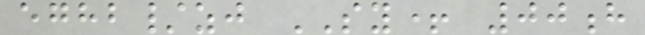eghb/zj SY+ 00h
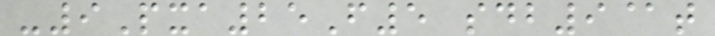-9Pxa25F5 sdb9@t
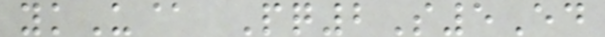ykU@ Pq2S5Ed
